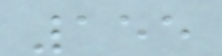155
